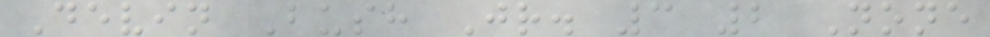Devin Bush Jr. 3 2 None
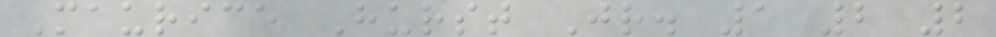Maurice Hurst Jr. 1 2 2
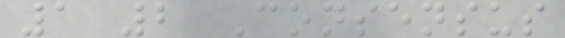1 2 Consensus
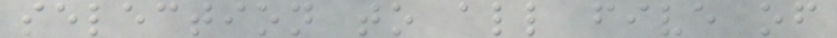selection to all five of
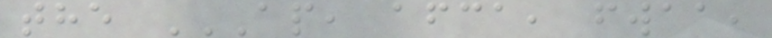the AP, AFCA, FWAA,
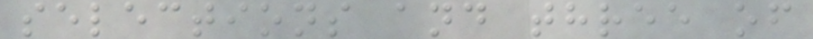selections and three of
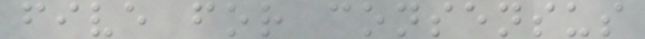five for consensus
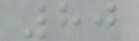80
